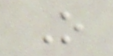O
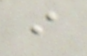i
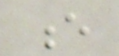e
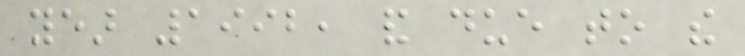year 1992, and due to the
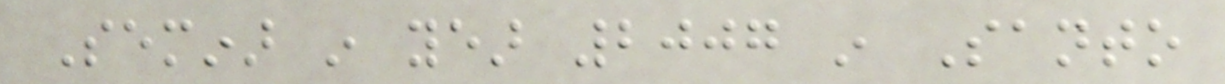Seminar in year 2007 in Santo
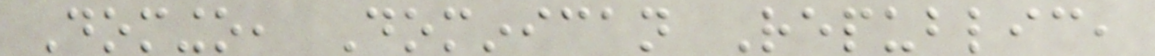Domingo, Dominican Republic,
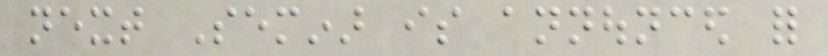next Seminar is announced for
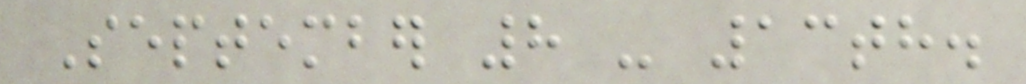September 8 - 13th.
